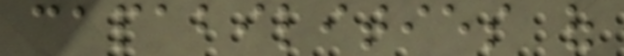capabilities of
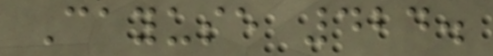Cayuse 424.
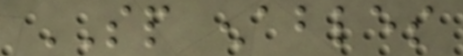SP enables
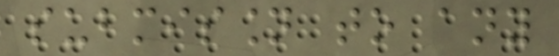submission to any
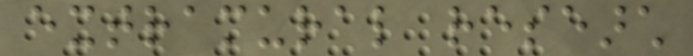extramural research
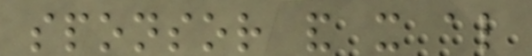sponsor and it also
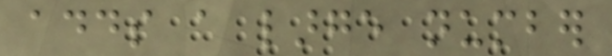adds a large number
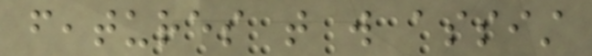features that will assist
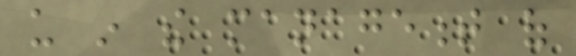us in the management of
